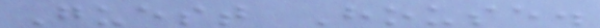Guest House.
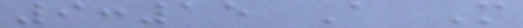9:15 A M
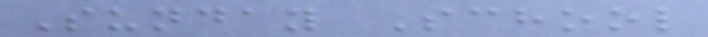Sunday School
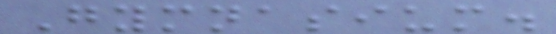Gymnasium.
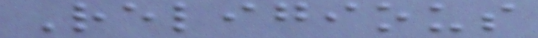Religious
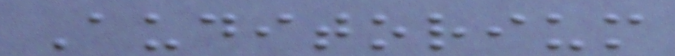Auditorium
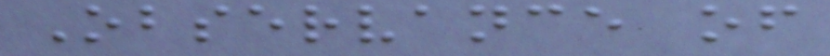Observance of
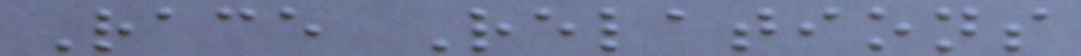Race Relations
